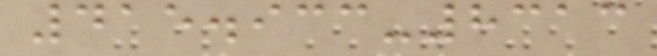415.933-8313
